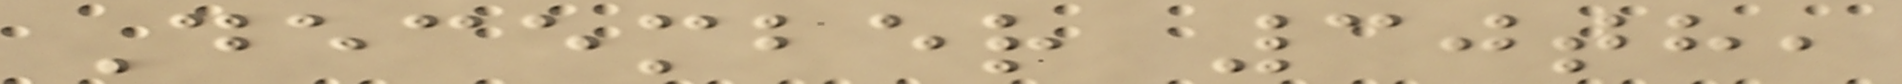December 30th,
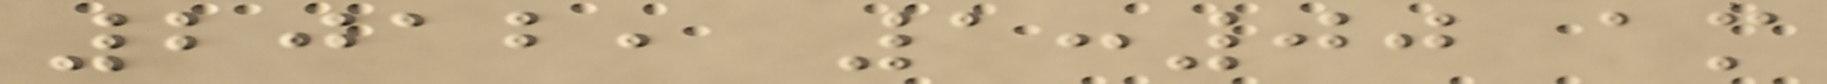2012, 1:00 am
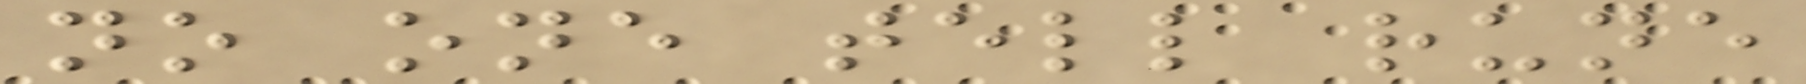no one tell rune
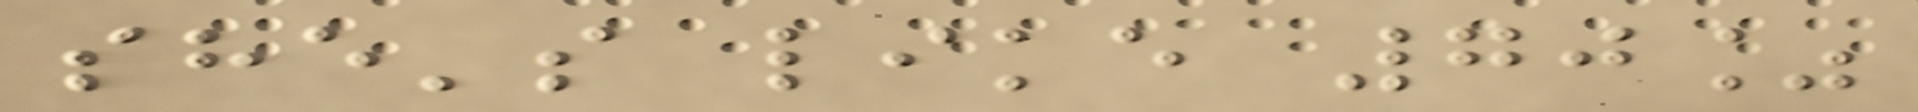she's like 70%
